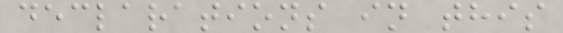declarations in this
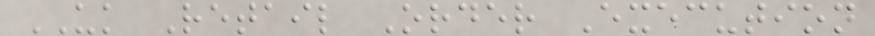UK Retail Order Execution
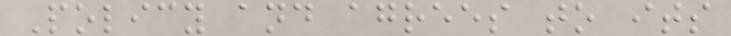Policy and agrees to its
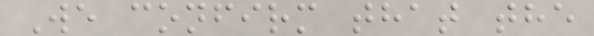We confirm that the
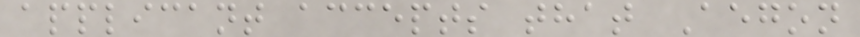applicant accepts that Aegon
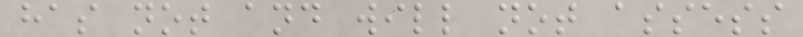has not and will not assess
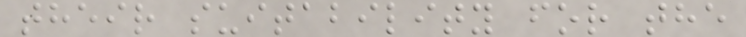their suitability for the
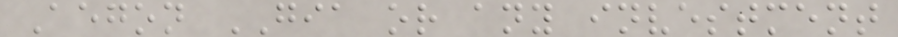Aegon GIA or any investment
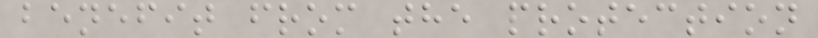benefit from the protection
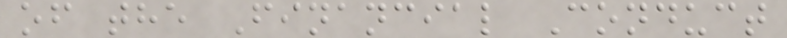of the Financial Conduct
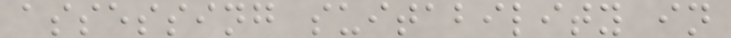assessing suitability in
